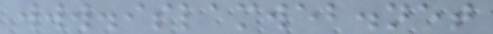www.islamweb.net
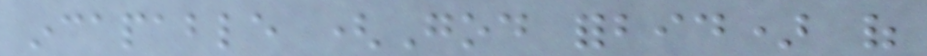incapable (God forbid) of
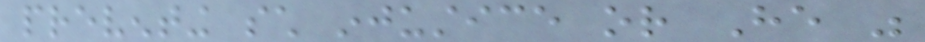preventing such injustice or He was
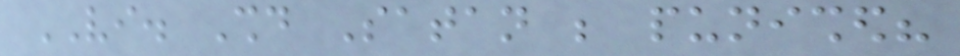VI. Should Satan be punished?
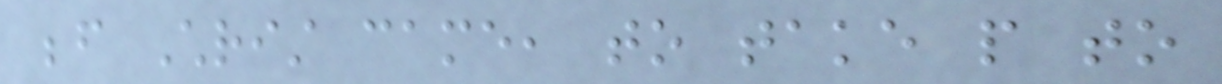before Christ came, to take people to
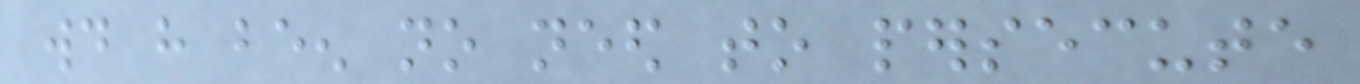would have been no need to persecute
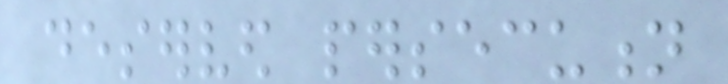deserved persecution
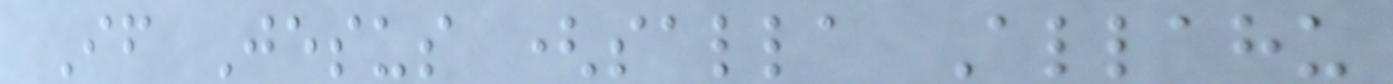If Jesus (salla Allahu
